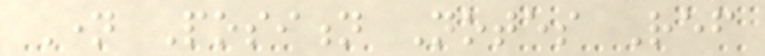Name Position Notes Ref
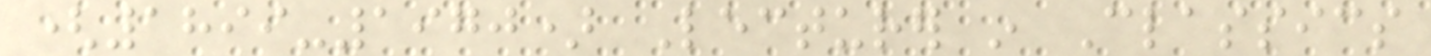(1899-1970) Lecturer in Classics
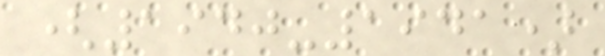(1940-1941)
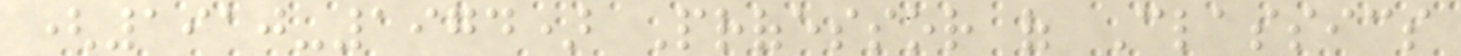(1910-1974) Professor of Classics
